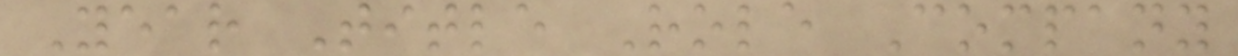Year Title Role Company
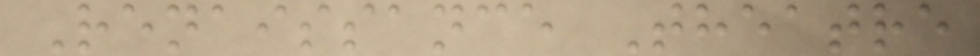Renaissance Theatre
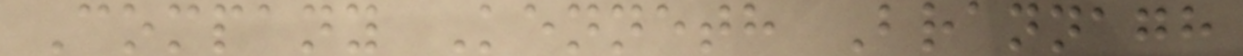Company Kenneth Brannagh
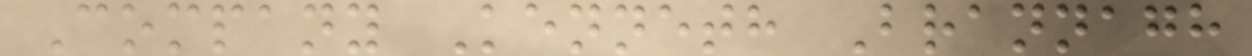Company Kenneth Brannagh
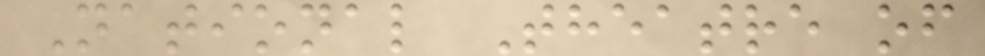National Theatre of
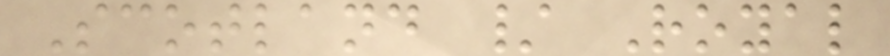Scotland / Royal
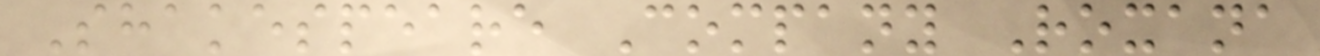Shakespeare Company Roxana
